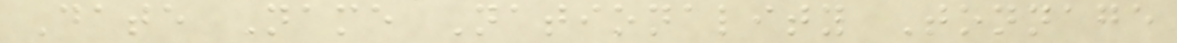Date Name Nationality Tonnage
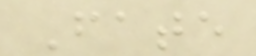Fate
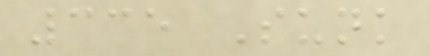335 Sunk
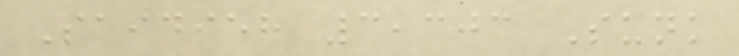Saidieh 3,303 Sunk
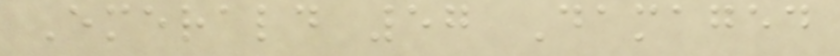Emerald 57 Damaged
